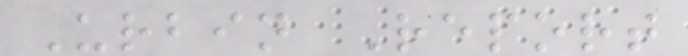Urbin Report
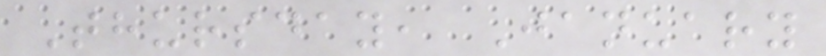Thursday, January
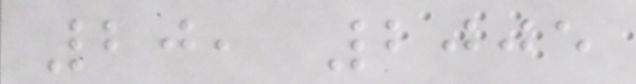20, 2005
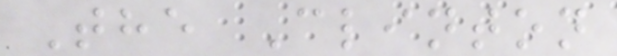The Clinton
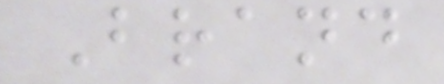Brand
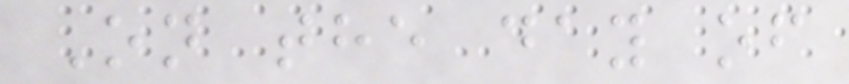On the day of
